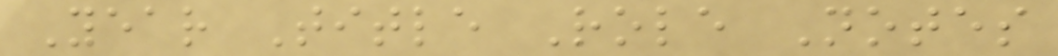Year Title Role Notes
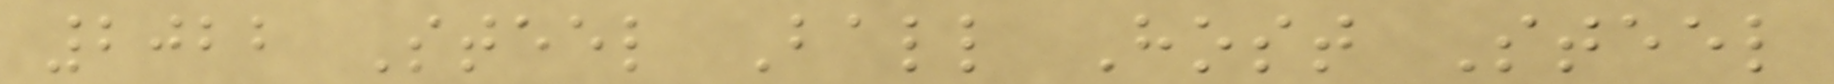2022 Steel Ball Host Steel
